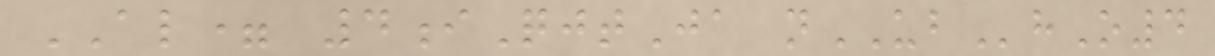AL= 4iQjtJa nUBhO4
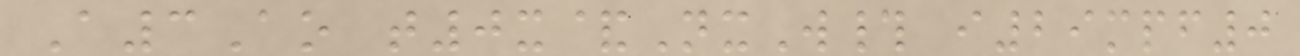A3Ao t0x&NxW# i29mpf0
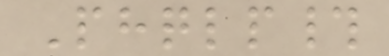Phqlp#
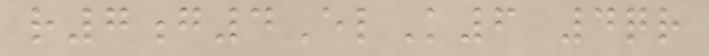r7g4ElK6 4qr
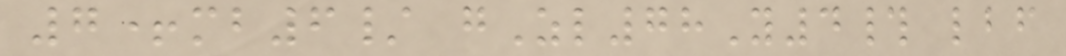7+mb6/ gZl78Y4# lbf
